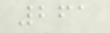261
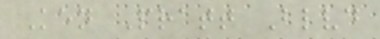Ken Pratt Blvd
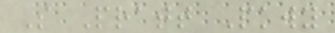S Pratt Pkwy
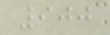900
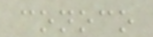conoco
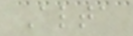Alta
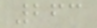263
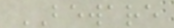BEWARE
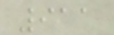911
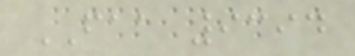FAA 9394
